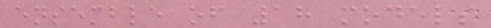ensemble of 18 models
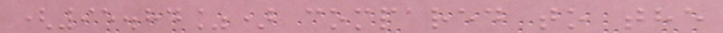(95.84%) compared to the
